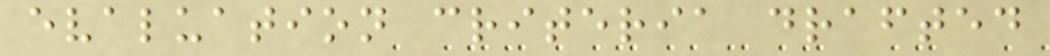evaluation criteria drafted
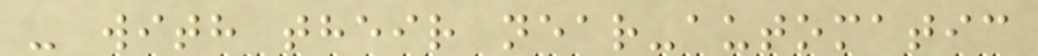- with their near-automatic
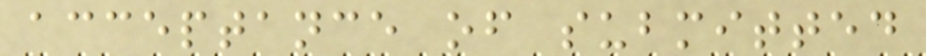acceptance of submitted
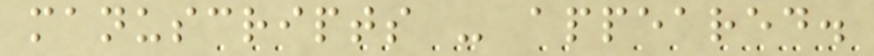manuscripts - appeared.
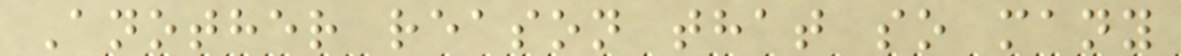Another reason that so many
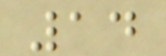14
